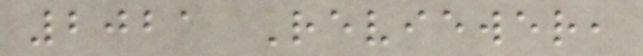2021 Reviewer,
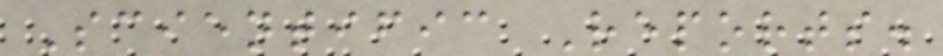Scientific Reports.
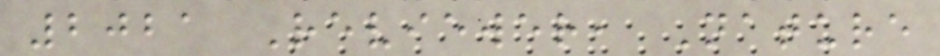2021 Reviewer, Nature
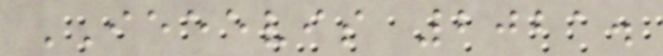IEEEVIS 2021.
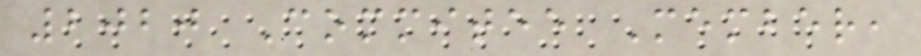2020 Commitee Member,
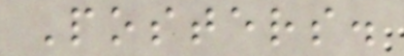Posters.
